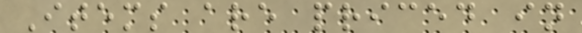Items are priced in
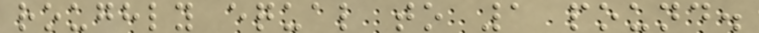roughly equal to 1 pound.
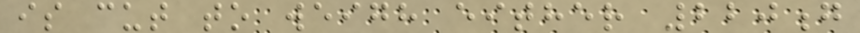is cut to weigh either 220g
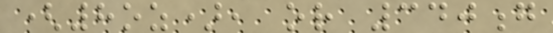(8oz), or 340g
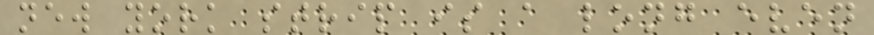new york strip is a long even
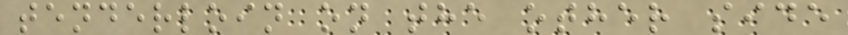tenderloin on the other side
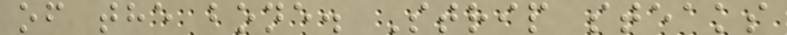of the bone. Strip steaks
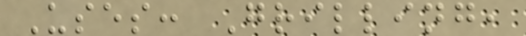Uses: Grilling,
